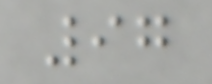97
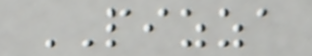PIZZA
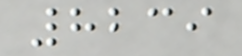8239
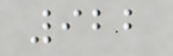922
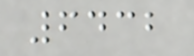6432
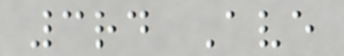3rd Ave
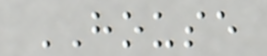HOUSE
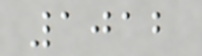1012
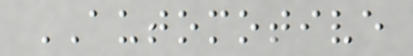AUTOMOTIVE
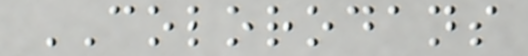COLORODANS
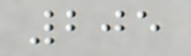205
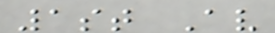1st Av
